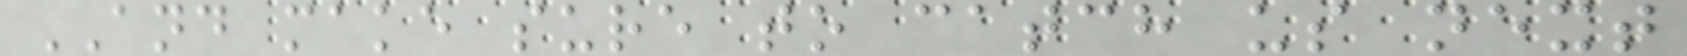AND make sure to catch us next
